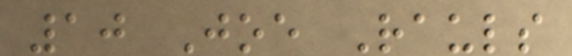10 Joe Rauls
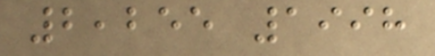2,255 1998
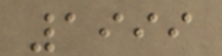1999
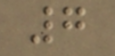7
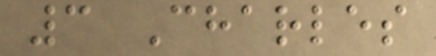3 Charles
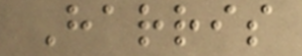Harris
